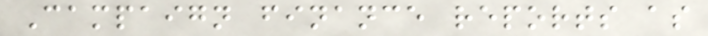Campaign finance reports as
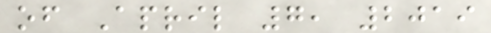of April 7, 2019
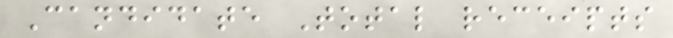Candidate Total receipts
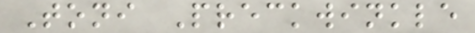Toni Preckwinkle
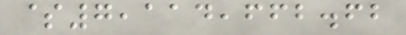$7,114,662.62
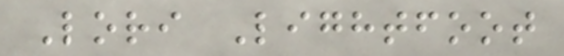Lori Lightfoot
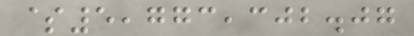$5,773,302.07
